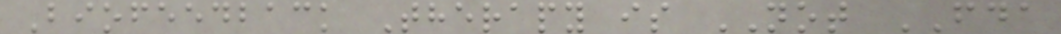Biofeedback Therapy is NOT FDA
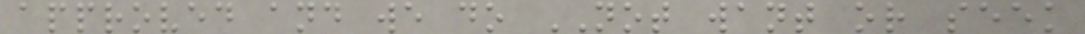approved and we do NOT want or seek
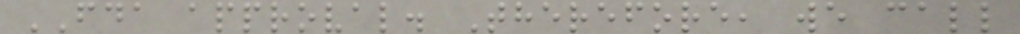FDA approval. Therefore, we call
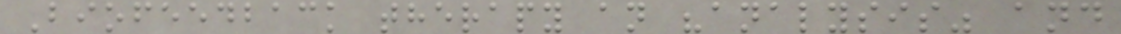Biofeedback therapy an "analysis" and
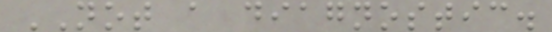NOT a diagnostic.
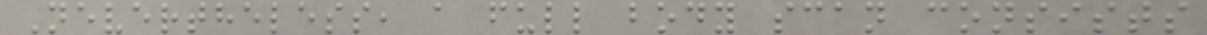Nevertheless, a full body scan consists
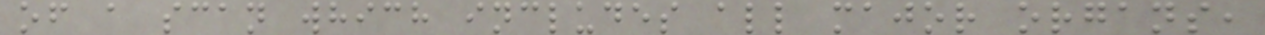of a scan which includes all major organs,
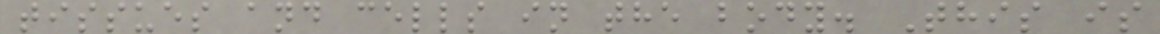tissues and cells in the body. This is
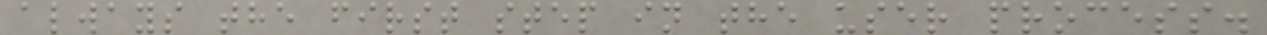always the first step in the user process.
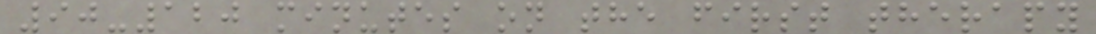90-120 minutes on the first therapy
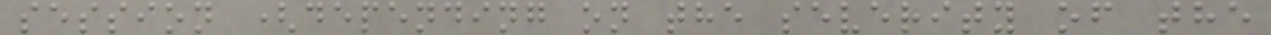session (depending on the severity of the
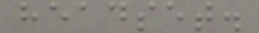headset.
